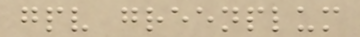gpv greenplum
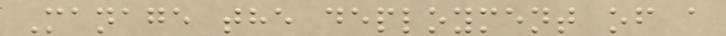Manage the deployment of a
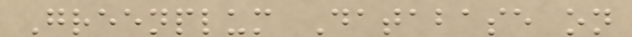Greenplum Database on
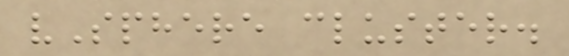vSphere cluster.
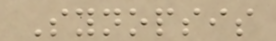Synopsis
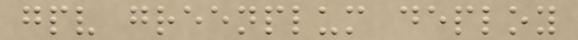gpv greenplum deploy
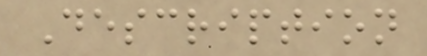Description
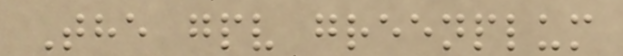The gpv greenplum
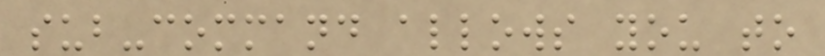sub-command allows you to
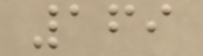169
